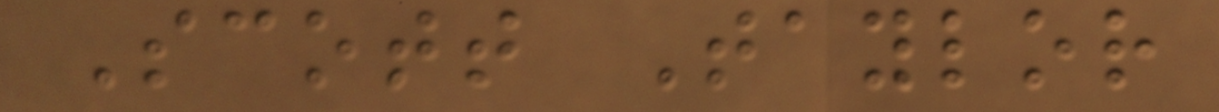Scott Taylor
